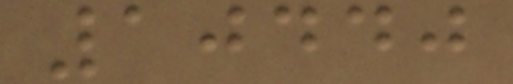10440
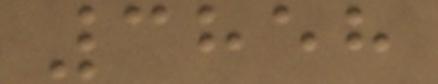3858
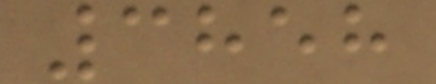3858
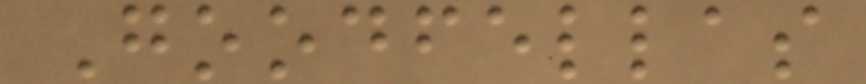Goodfellas
